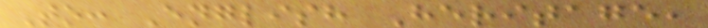To: English Heritage,
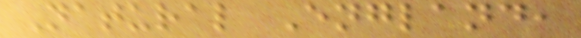Natural England,
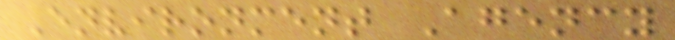Environment Agency
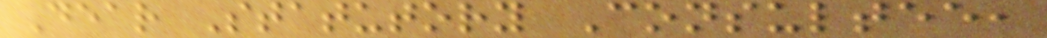Dear Statutory Consultee,
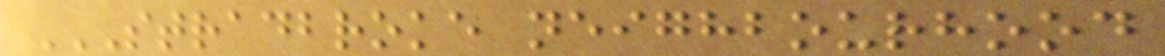STRADBROKE NEIGHBOURHOOD
